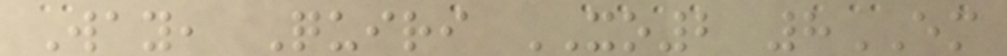Way, Quiri XO2 8EM
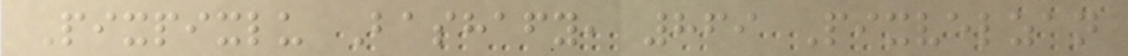Pixpixlu Bashafy, 869 Pixvelzan
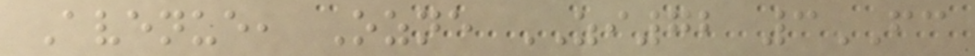Avenue, Ozne ZI72 3FC
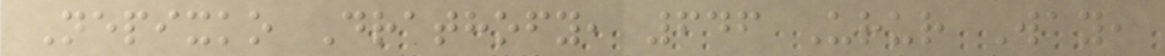Nepixko Drathofy, 646 Urur Way,
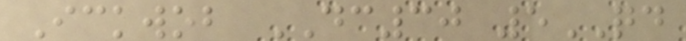Ickwob DC30 5QD
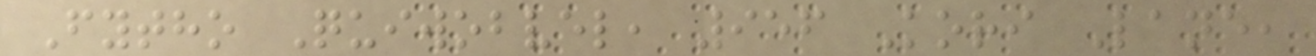Fytho Quiwobvel, 956 Kori Lane,
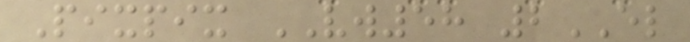Pixpix VW58 2EL
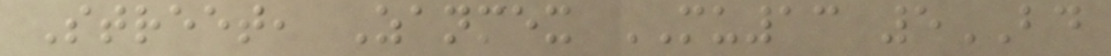Street, Zanmex MU13 5BD
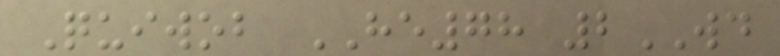Quiwob HE78 2WD
